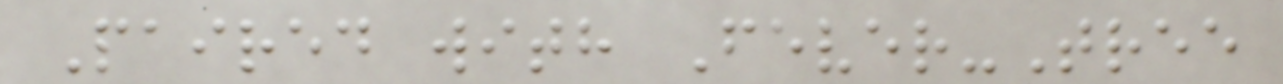Paired with Fever-Tree
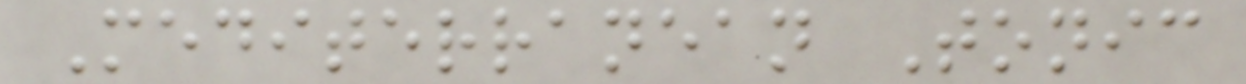Mediterranean Tonic
